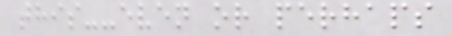this--even or perhaps
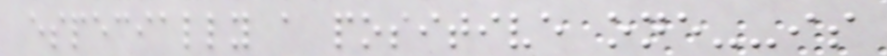especially a positive one--is
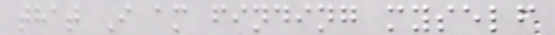that I am finding myself
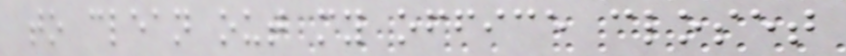to clean out my office closet
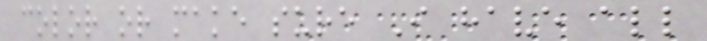color or make sure I have all
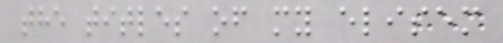the titles of my elisem
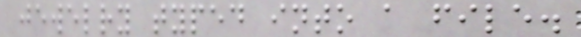jewelry typed into a file.
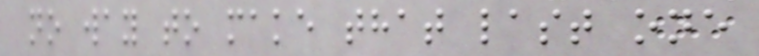no way to make that last one
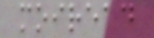moiread
